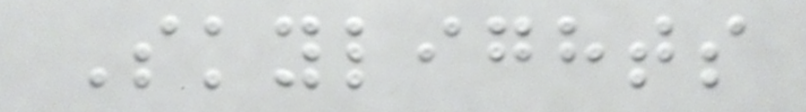Skylights
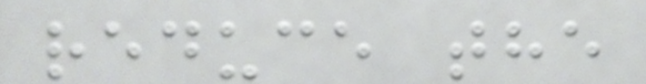reduce the
